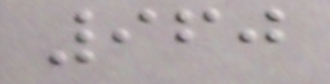960
